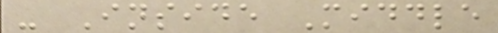- Inside Middle
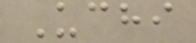Uchi
